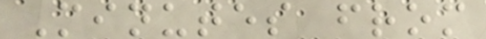Minutes from
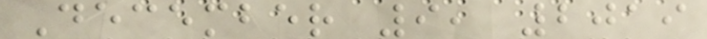December 9, 2019
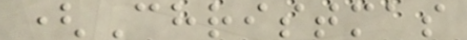(Christmas
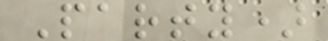Party)
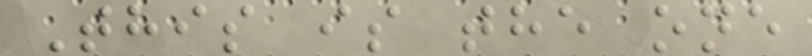This is the one
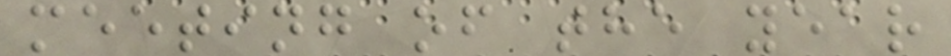meeting of the year
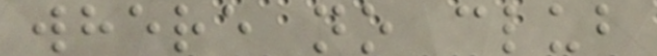where no club
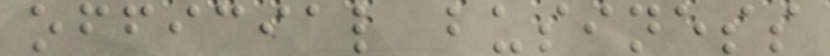official business
